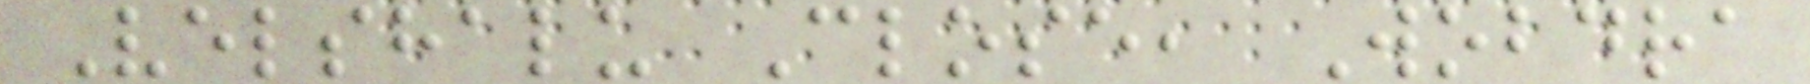Velshalu Close, Wobdra
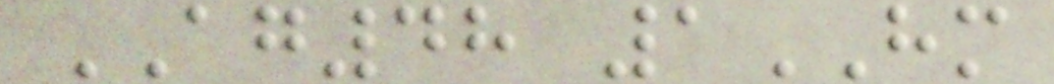AG48 1HM
